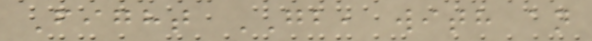Fight GB, with an
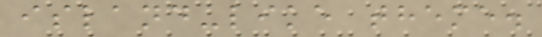island-like theme.
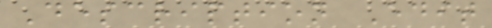Description Edit
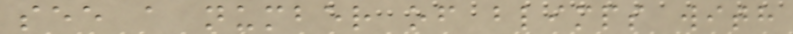see a number of blimps with
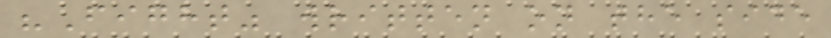"Fight" written on the side
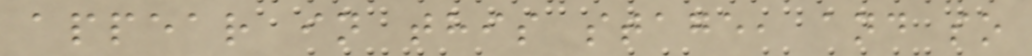appear in this stage, and so
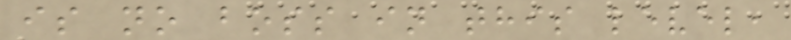is no boss in this level,
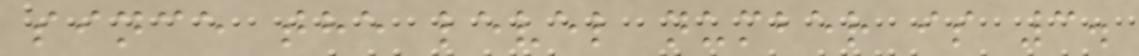since the level number is 3.
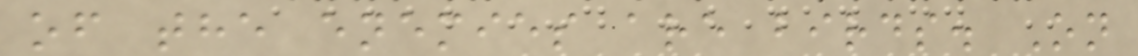of the enemies are birds. On
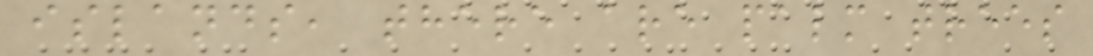islands, there are palm trees
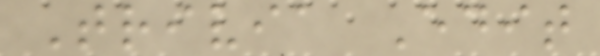Trivia Edit
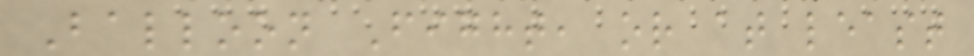Balloon Fight, or at least
